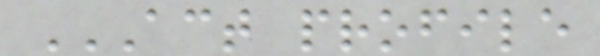ACT PROFILE
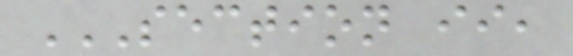SECTION II,
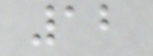12
